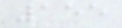155
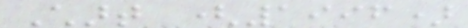Chart (1996)
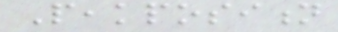Peakposition
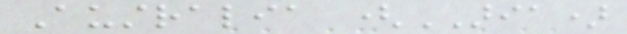Australia (ARIA)
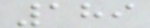189
